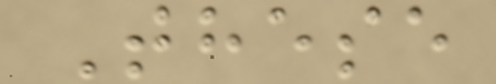These
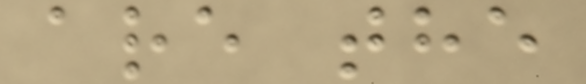are the
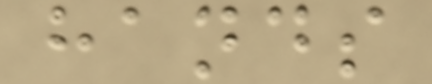hands
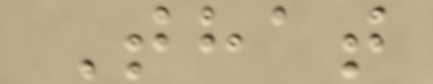That
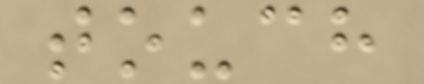touch
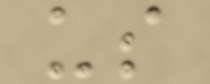us
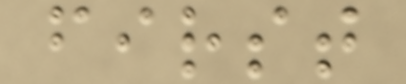first
